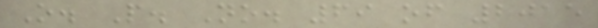O. P. No. 69 of 2015
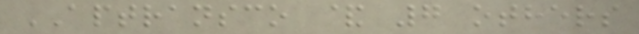APTRANSCO & 7 others
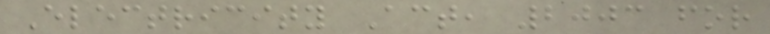Electricity Act, 2003 for
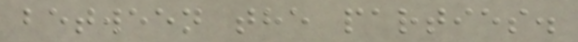between the parties.
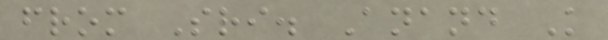from Sri. Anand K
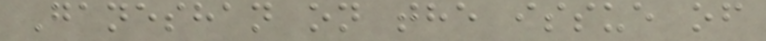Ganeshan on the issue of
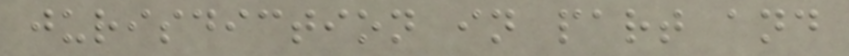jurisdiction in part and
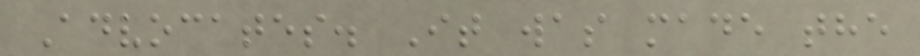Advocates. It was made the
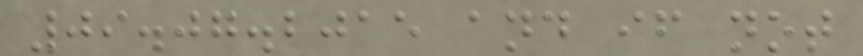09.07.2015 and if not
